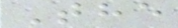The
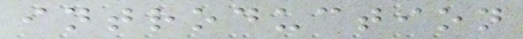introduction
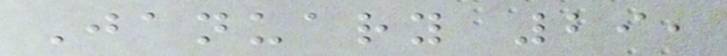January 29,
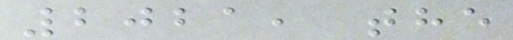2021, the
